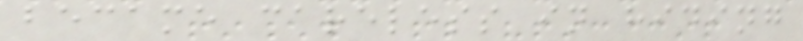became careless in hiding
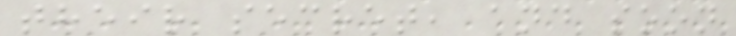their secret, and soon
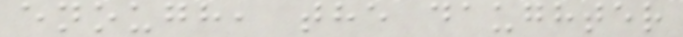enough, the daughter
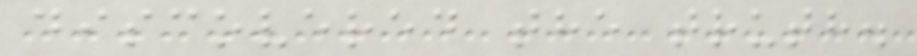discovered the truth.
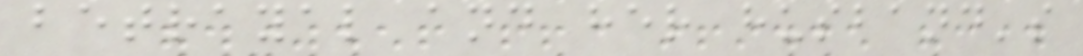betrayal and her husband's
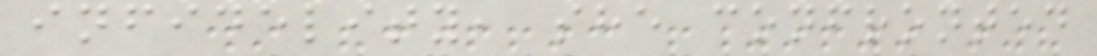infidelity, she confronted
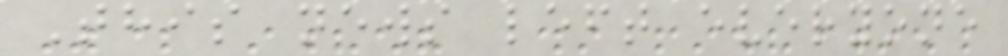This news left everyone
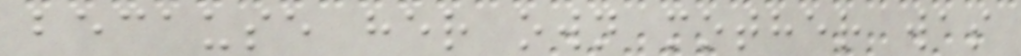because her own mother was
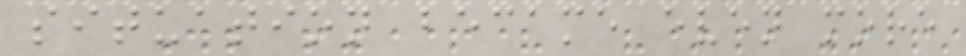situation became even more
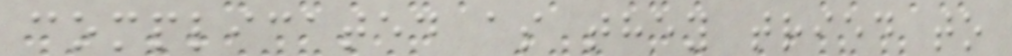complicated as they tried to
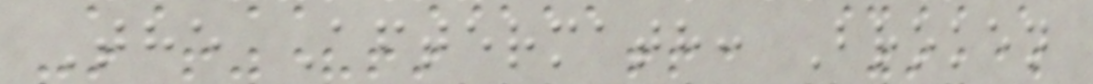The Aftermath: Broken
